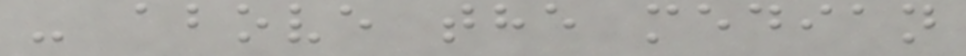- above the median
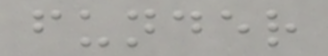funder
